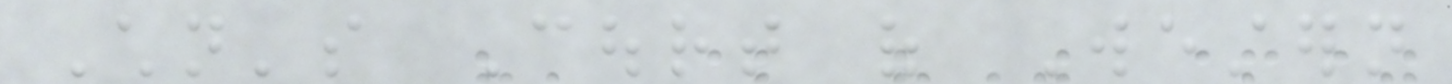Children's Court of Western
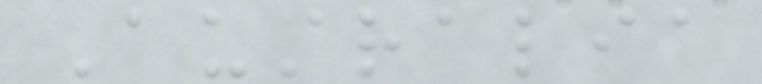Australia
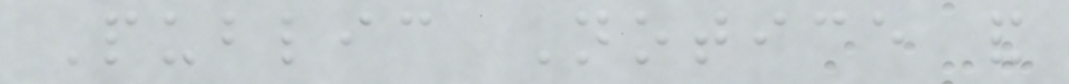Public Notice and
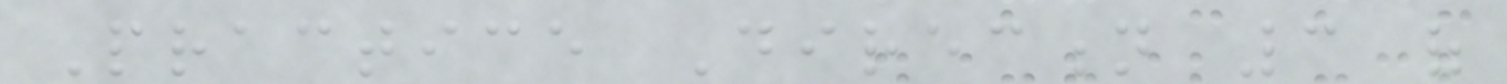Practice Direction 3 of
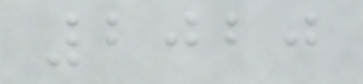2020
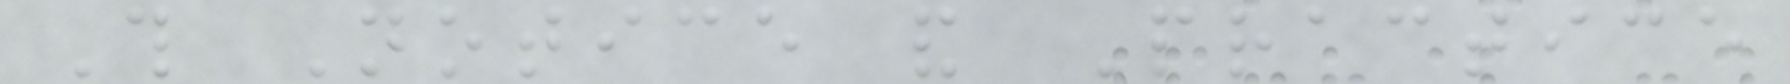This Notice and Practice
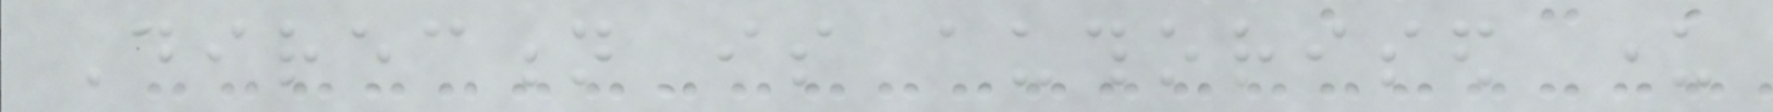Direction is authorised under
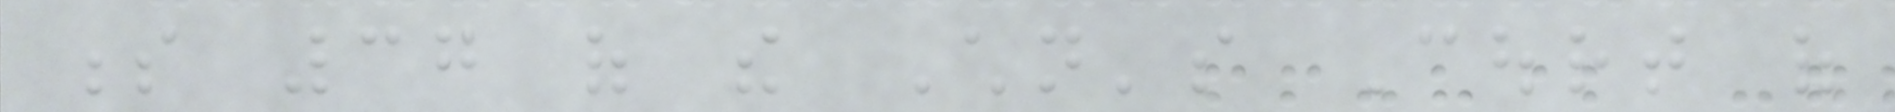s 37 of the Children's Court of
